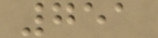751
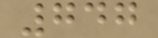747
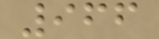966
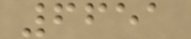6651
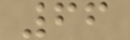66
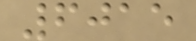6015
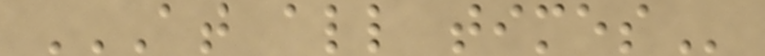AT ALL TIMES
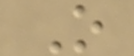O
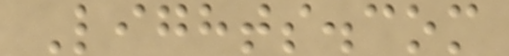Lights.com
